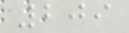209
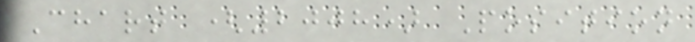Chart (2008) Position
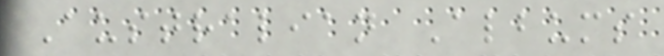Australian Albums
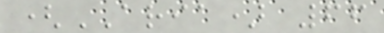(ARIA) 66
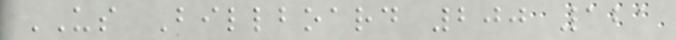US Billboard 200 121
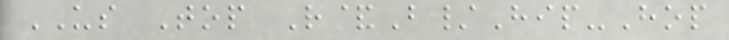US Top R&B/Hip-Hop
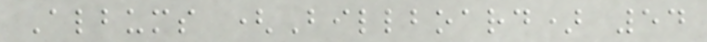Albums (Billboard) 54
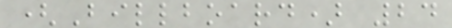(Billboard) 24
